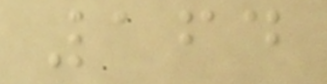164
